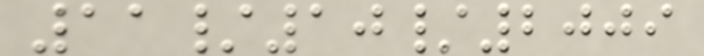11/10/2009
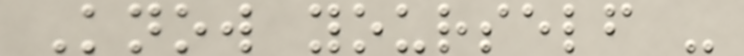Know yourself -
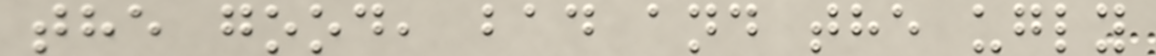the good, bad and the ugly
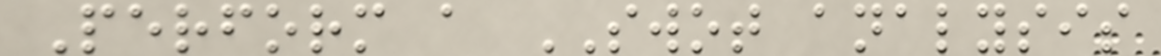Perform a SWOT analysis
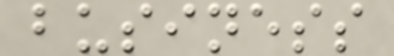business
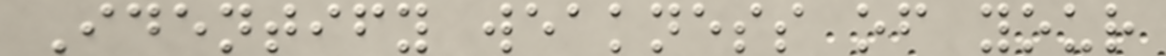Identify weakness of your
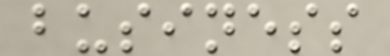business
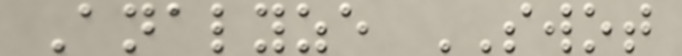Analyze SWOT
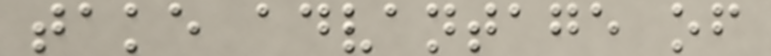take advantage of
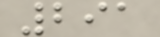291
